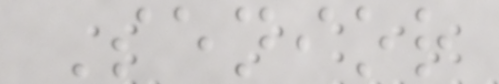Senior
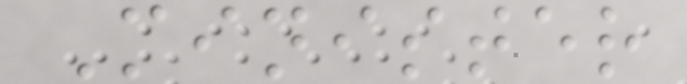Minister
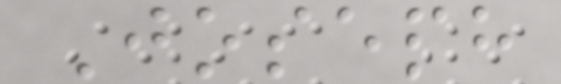Joseph
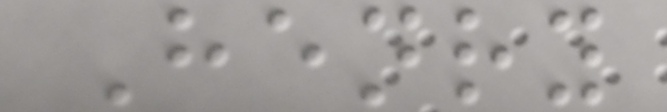Henry
